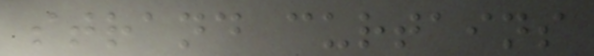strand curtains
